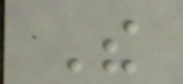The
